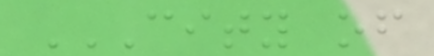CITY OF
